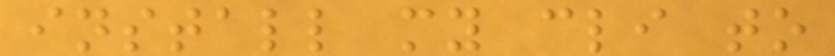install my cli to
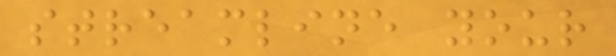streamline your
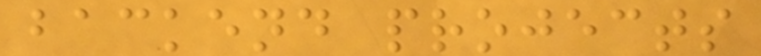backend projects
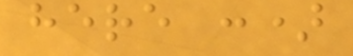here :)
